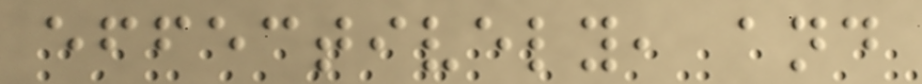effectively, and
